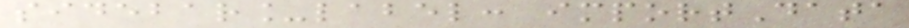sidebar_label: importData
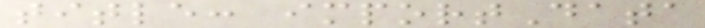title: importData
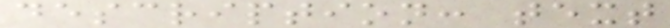description: text
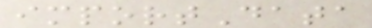importData
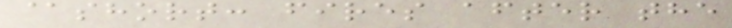@short: fires after the
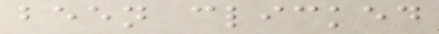been clicked
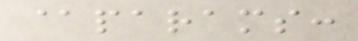@params:
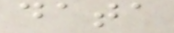data
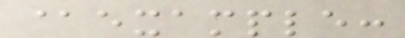@example:
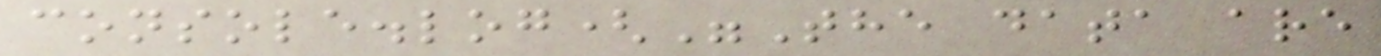console.log("The data are
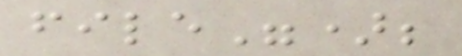file");
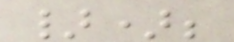});
